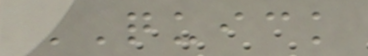QUICK
